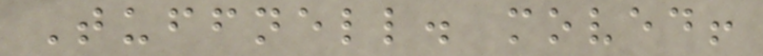Tuffnell. moved!
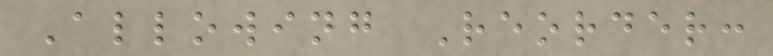Allowing Reorder:
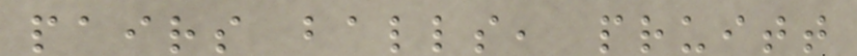pairs balls, pruitt
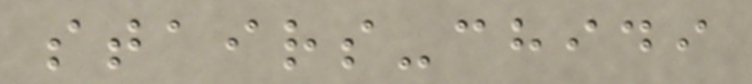stairs-chidi
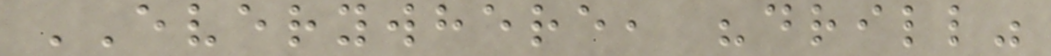EVERYWHERE, "drill"
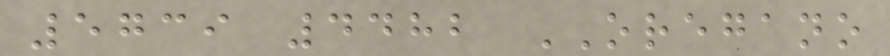5739 4482 OREGANO
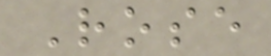Rose
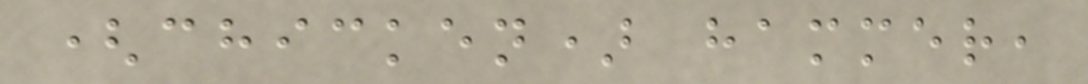(chicken) hammer,
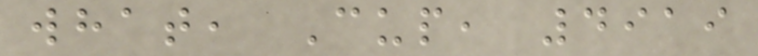what, Cup, 4919
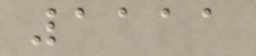1111
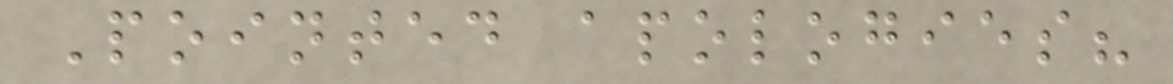Pointed apologies?
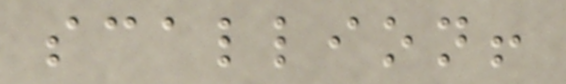scallion!
